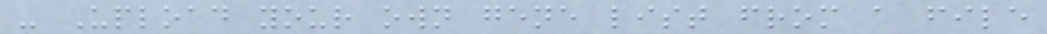- Upload your own gene list from a file
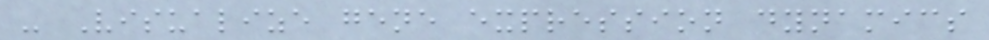- Visualize gene expression dynamics
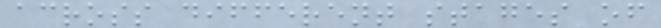across different stages of
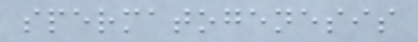spermatogenesis
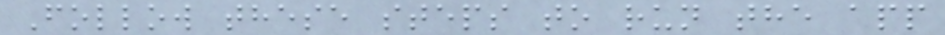Follow these steps to run the app
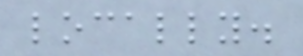locally.
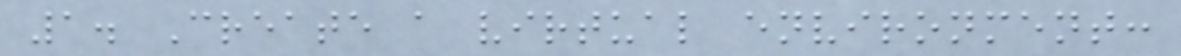1. Create a virtual environment:
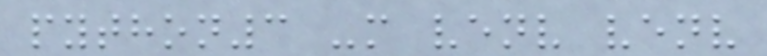python3 -m venv venv
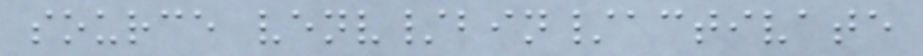source venv/bin/activate
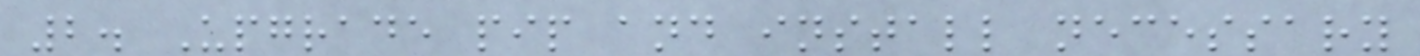2. Upgrade pip and install necessary
